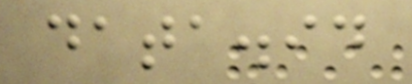data.id
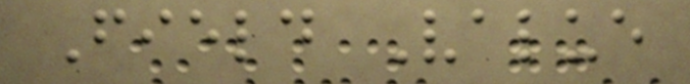Field Value
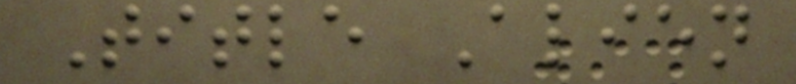Title Alien
